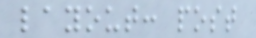layout: post
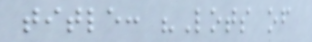title: "Lots of
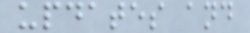updates and
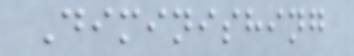Diminishing
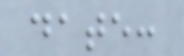date:
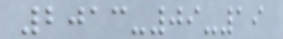2013-09-19
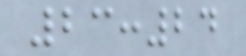23:24
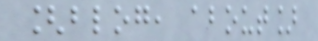[blog, about]
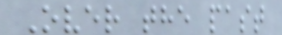Over the past
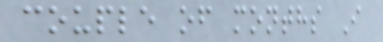couple of months I
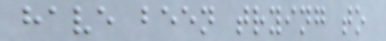have been trying to
